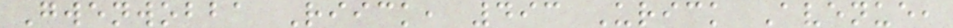Gwenwobba Riick, 493 Urick Avenue,
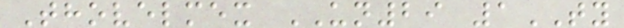Thovelmex UN29 1TY
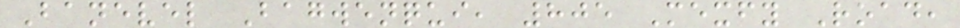Banevel Bagwenqui, 805 Mexfy Road,
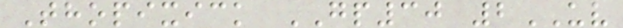Thopixick GP30 2UV
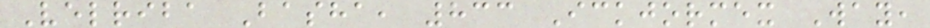Velriba Basha, 833 Ickjormex Way,
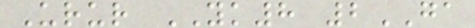Urur YK8 2GA
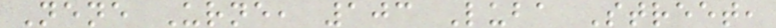Nene Urne, 103 Luba Street,
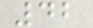42
